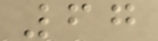67
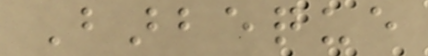Barbeque
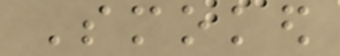Smoked
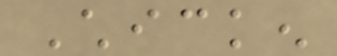Chicken
